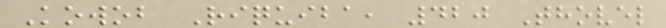Kowob Riquiba, 420 Thovel
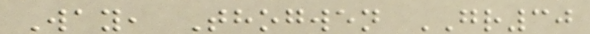Way, Thogwen GR30
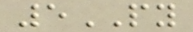5PY
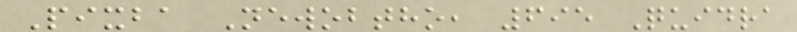Pixba Newobtho, 695 Quidra
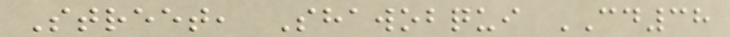Street, Shawobqui CD38
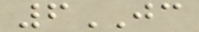6JC
